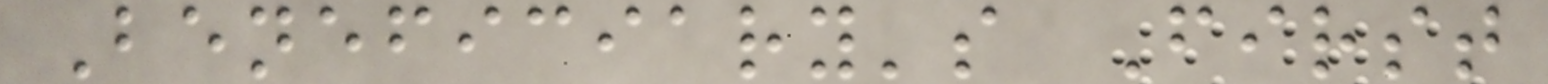Beneficiary's First
